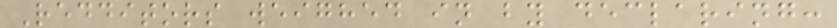Redditors weighed in by declaring:
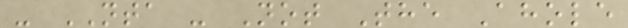- NTA - Not The Ahole
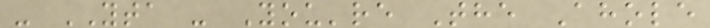- YTA - You're The Ahole
